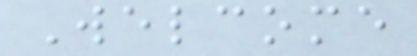Welcome
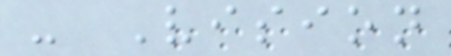- Vision
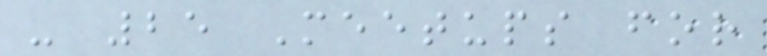- 25 Meetups for
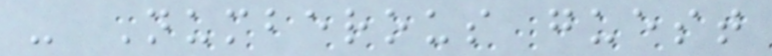- Numberous guest
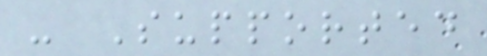- Supported
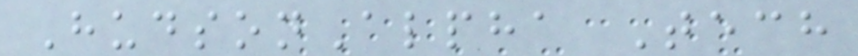HudsonAlpha Tech
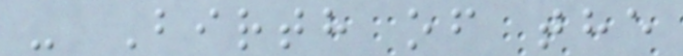- Birth of the
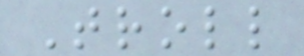Troll
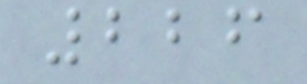226
